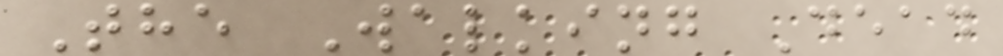The Walking Dead
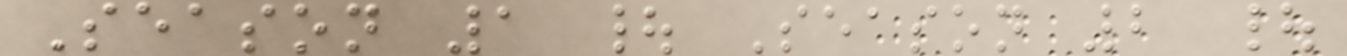Season 1 | Season 2 |
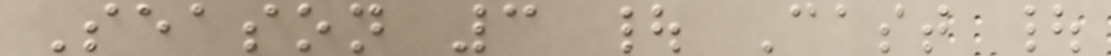Season 3 | Cast |
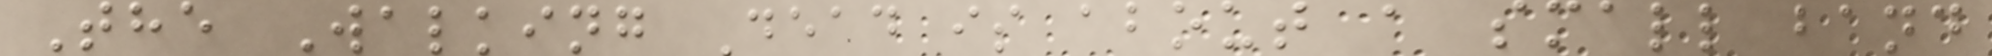The Walking Dead is about a small band
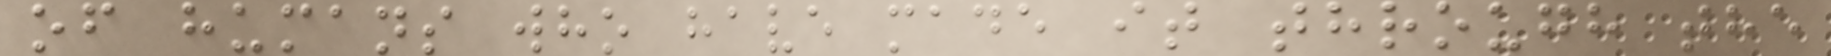of humans who have made it through the
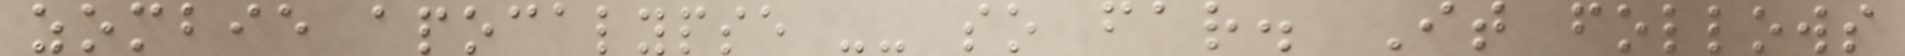zombie apocalypse -- so far. It follows
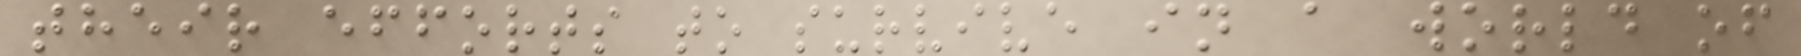their efforts to survive in a world of
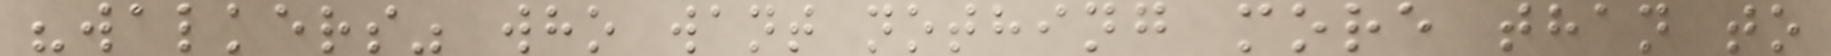"walkers" who want nothing more than to
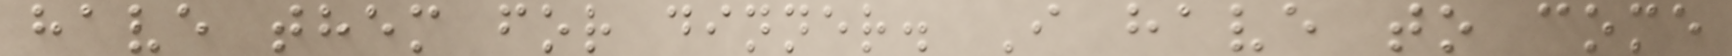have them for dinner. I have to come
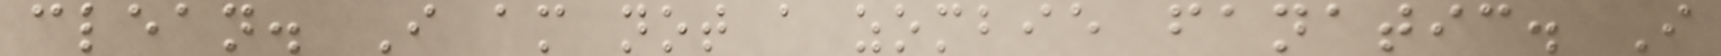clean. I am not a zombie fanatic. I
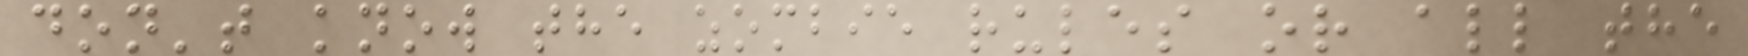don't know the zombie rules or all the
